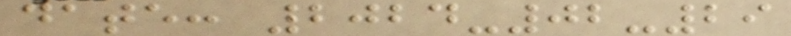date: 2024-02-29
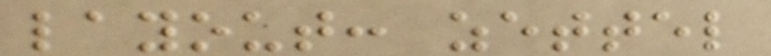layout: zettel
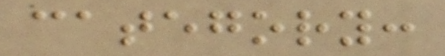category:
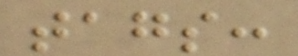tags:
